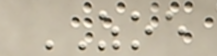ZOE
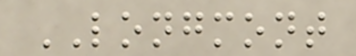LONGMONT
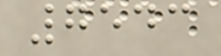7543
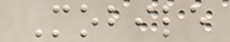Mobile
